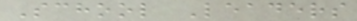School Leaders
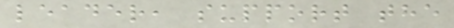leader, support the
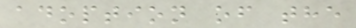adoption of the
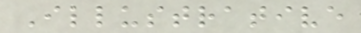Illustrative
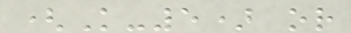(K-5) or
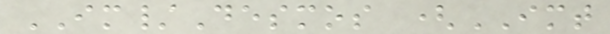IM/Desmos (IMT
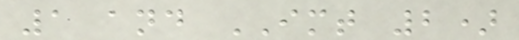1 and IMT 2)
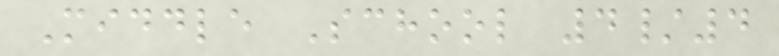Middle School 4/4
